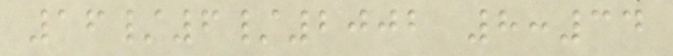16/6/2002 8:34
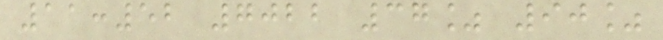11:52 7022 37% 90%
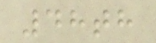48th
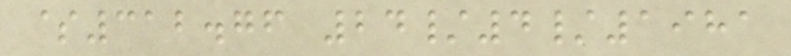$312.76 24/4/1981
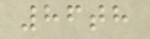86th
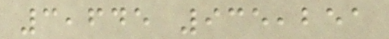3,645 935,251
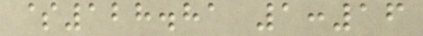$128.81 1:16
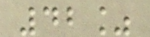42%
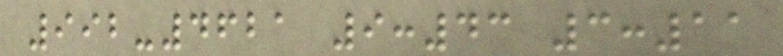992-4621 9:43 3:11
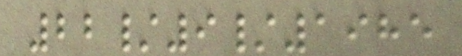22/9/1985
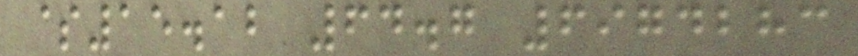$15.12 64.7 6974283
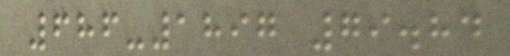686-1897 79.84
